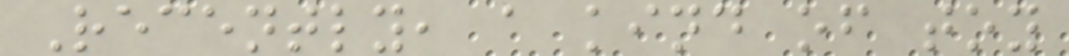Recently, a kind of toy
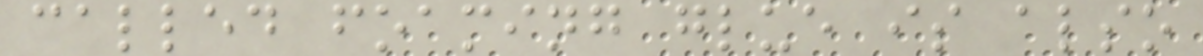called foaming glue is also
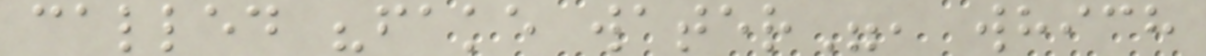called "fake water", which
